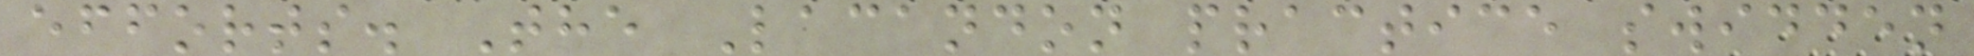efforts. The Lacandon practice swidden
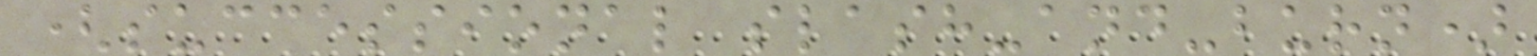(successional slash-and-burn)
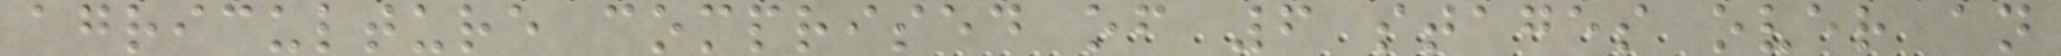agriculture comprised of 6 stages over an
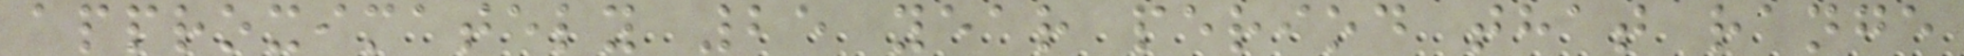approximately 25 year period that range
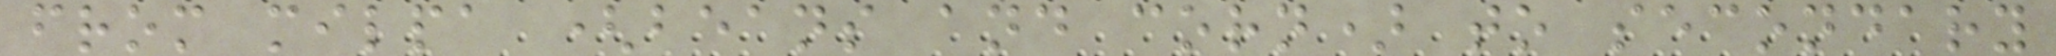from milpa (beans and corn) to secondary
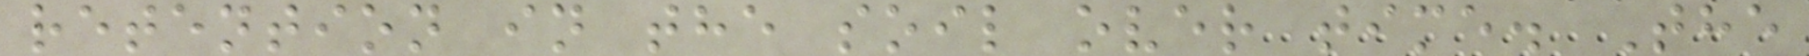retention in the soil over time. The
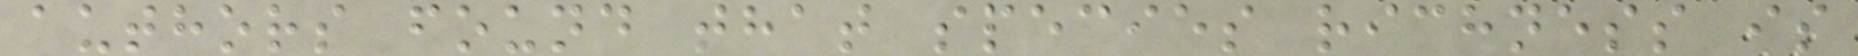authors found that species richness is
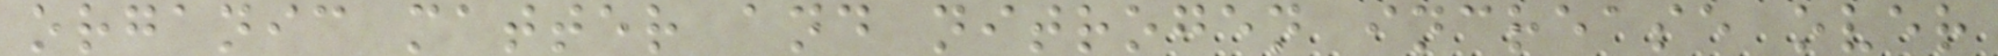organic matter and nitrogen increase over
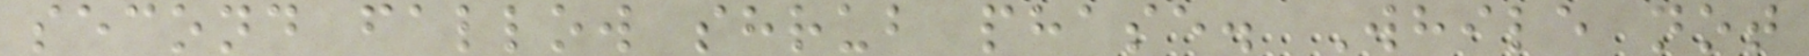second fallow shrub phase. While not
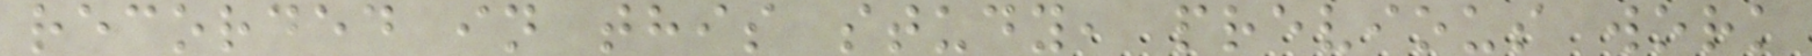recorded in this study, previous work
